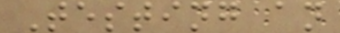Testing an
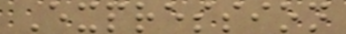Expression
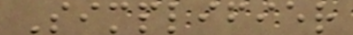Simplifier
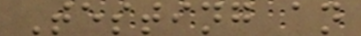Testing an
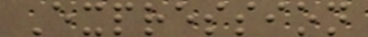Expression
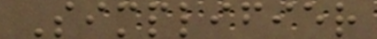Simplifier
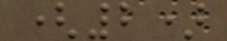(2)
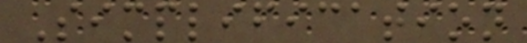Simplification
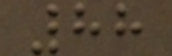88
